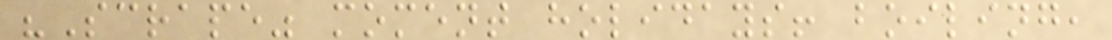"Scrape" moment holidays! boiling,
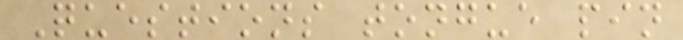Questions tongue pin
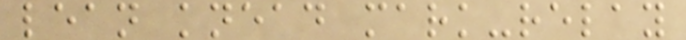lean knead mark-relay
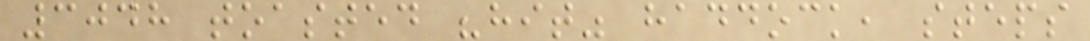3048 toasted "hit" haddock, steps
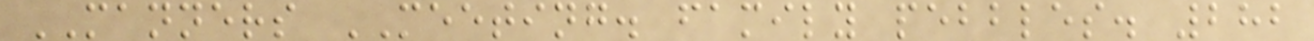MANNERS MEETING. family pebbles. 282
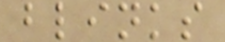blinks
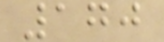170
